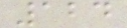124
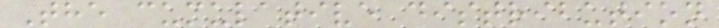The cumulative distribution
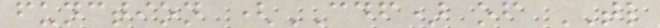function (CDF) of TL
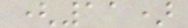(11)
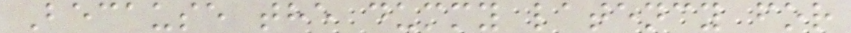Because the dummy latency for
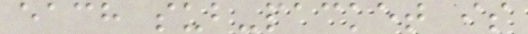each sub-packet is
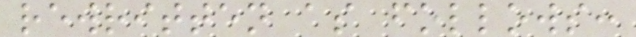rewritten as follows:
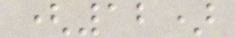(12)
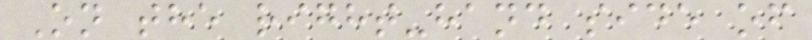On the right-hand side of
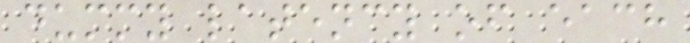dummy latency of each
